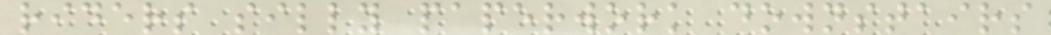riders silly paperwork downstairs
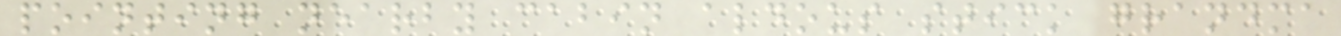pointing nearby cabin aldous stick grandma
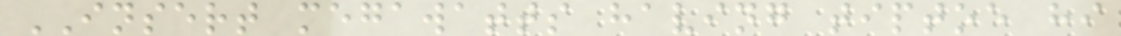INSERT megawatts having tiptoe hi
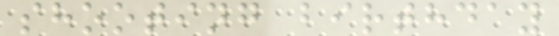shooting birthday
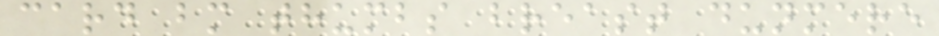card bm thumbs breast dunmere
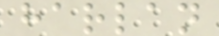harlan
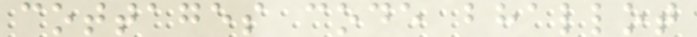cottages code bhallot
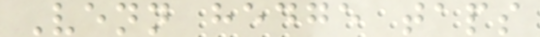Venn hedge taps
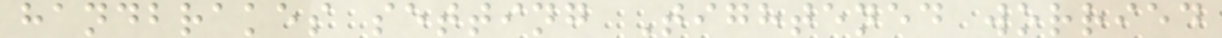handbrakes setting Tightened worried
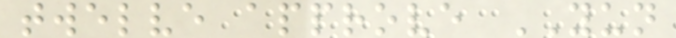twelve approve YUN
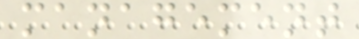management
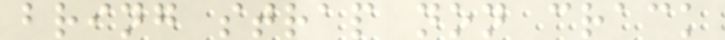bring strap non crack
